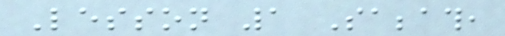Lesson 1 Sabbath,
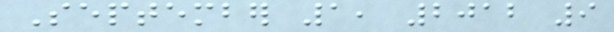September 1, 2012 9
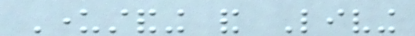Understanding and Living
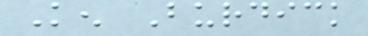Ken Burdick
